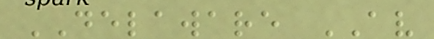DELAWARE AV
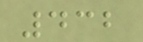432
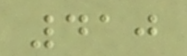410
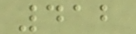412
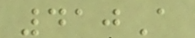410A
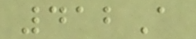412A
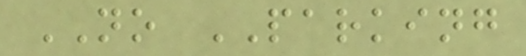NO PARKING
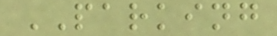PARKING
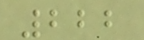222
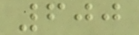600
